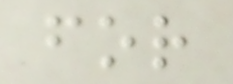for
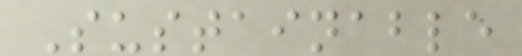Sustainable
